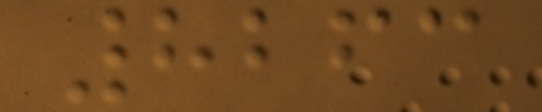8263
